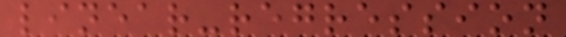linear-regression
